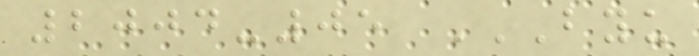2004-05 BYU
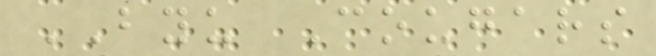BYU Cougars
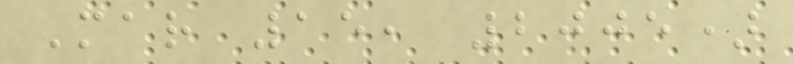Mar 15, 2005)
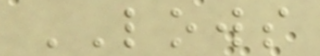LOWS
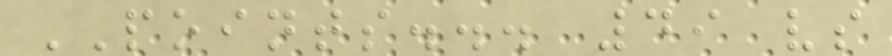POINTS... 49 vs
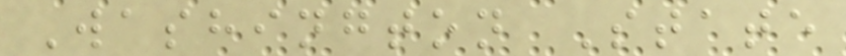Washington State
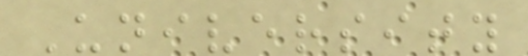University
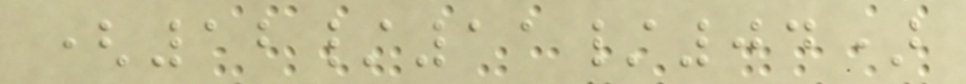(12/11/04)
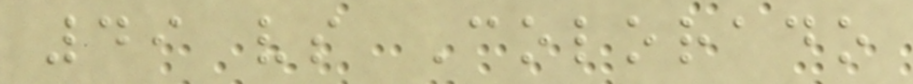49 vs Colorado
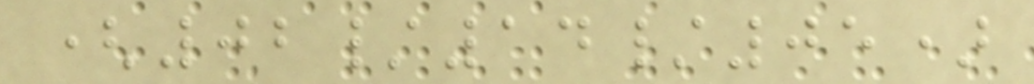(02/14/05)
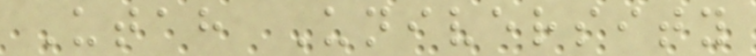Utah University
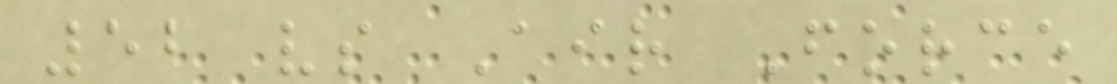52 vs Air Force
